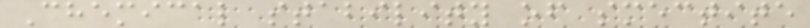Chemical stability of smectite
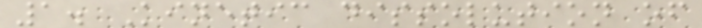1. Kinetic dissolution of
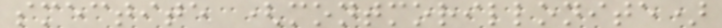smectite (montmorillonite)
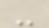-
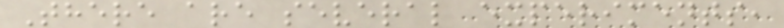There are several experiments,
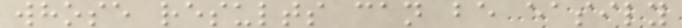whose results can be easily
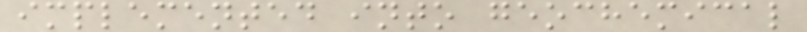implemented into geochemical
